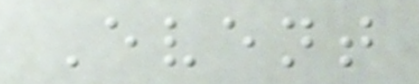Event
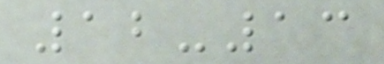12-13
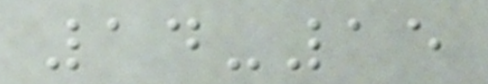14-15
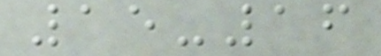15-16
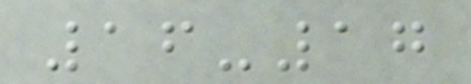16-17
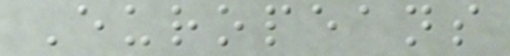Europeans
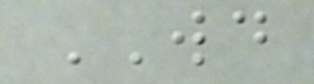WD
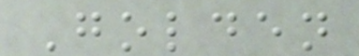Golden
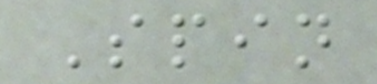Spin
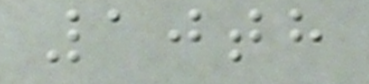10th
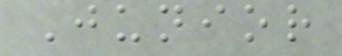Junior
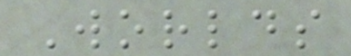Worlds
